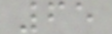65
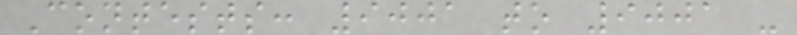Contests: 9001 to 9001 -
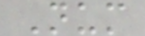Num
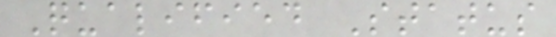Qualified Status
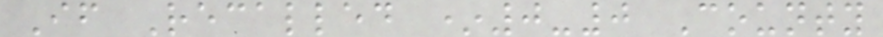If Recalled *0-0 County
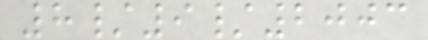8/9/2003
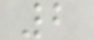2
